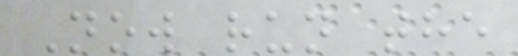Now run the
